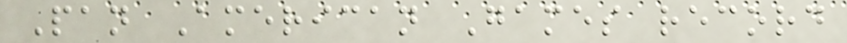Pan American Games record
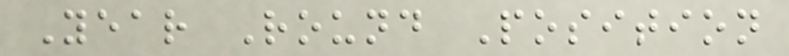Year Round Position
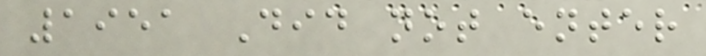1951 Did not enter
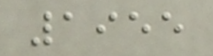1955
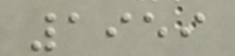1959
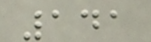141
